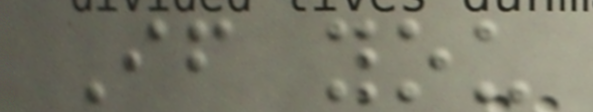If you
